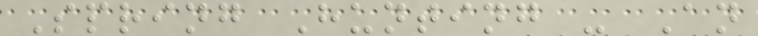Spring Hunting - An
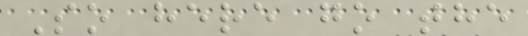So here go the
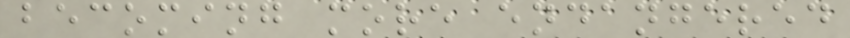becoming more endangered
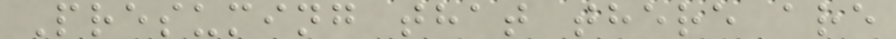Presuming that there are
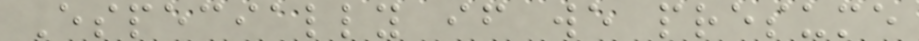Especially if we presume
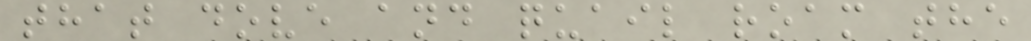that dove and quail roam the
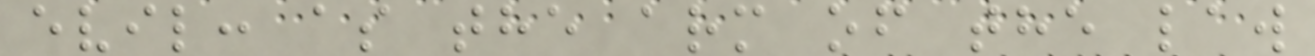evil: as the arm of the law
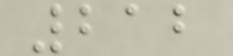212
